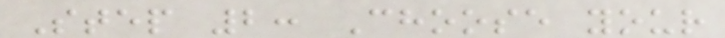Step 2: Choose your
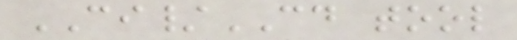CI/CD tool
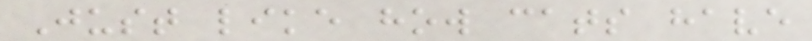Just like how cats have
